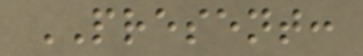PRESENT:
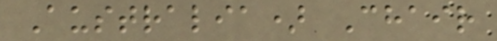Australia) Chair
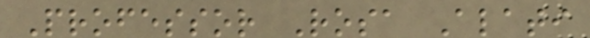Professor Rosa Alati
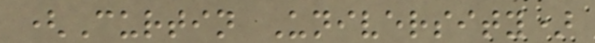(Curtin University)
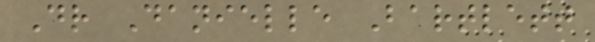Dr Danielle Bartlett
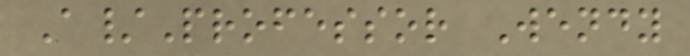A/Professor Wendy
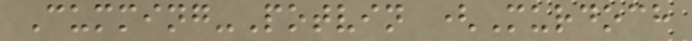Cumming-Potvin (Murdoch
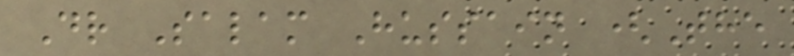Dr Salam Hussain (The
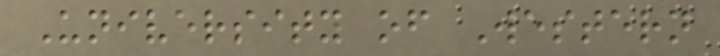University of Western
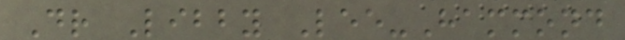Dr Libby Lee-Hammond
